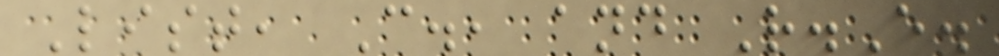List, C., and R.E.
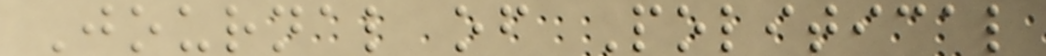Journal of Political
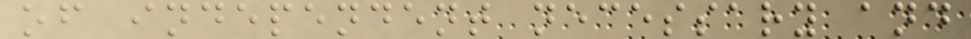of independent necessary and
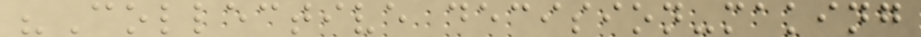"Collective decision-making
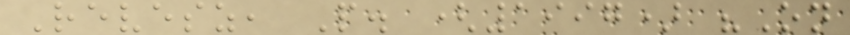Revesz, P. (1997) "On
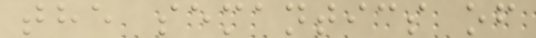the semantics of
